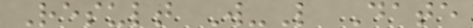Result W-L Date
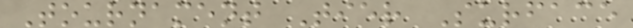Tournament Tier Surface
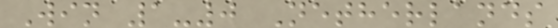Win 1-0 Netherlands
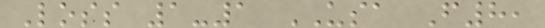Loss 1-1 USA F8,
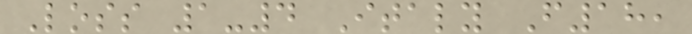Loss 1-4 Italy F18,
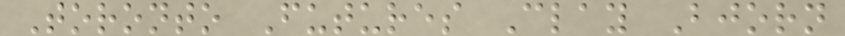Toronto Futures Clay Bjorn
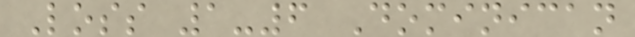Loss 1-6 Dominican
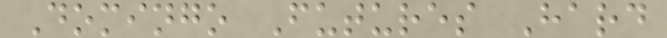Domingo Futures Hard
